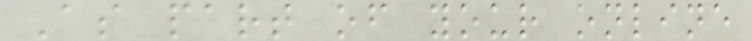As part of your online
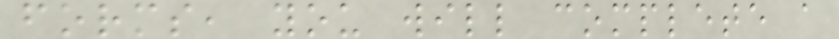forms, you will complete a
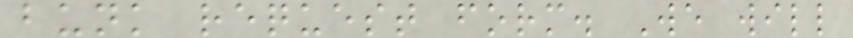bunk request form. We will
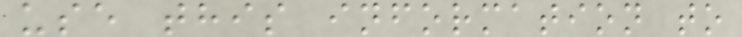use this information to
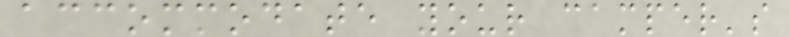accommodate your camper's
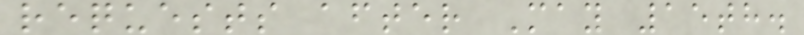requests after May 15th.
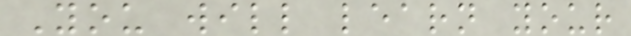You will learn your
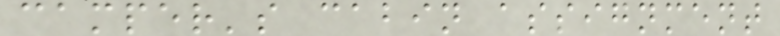camper's cabin assignment
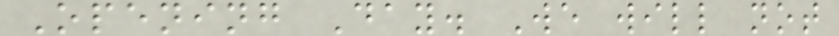Opening Day. We will not
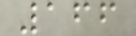166
